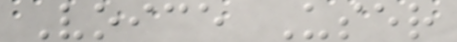Voice User
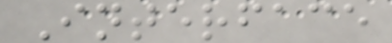Interface
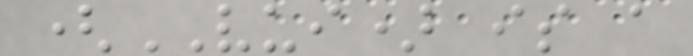(VUI) is a
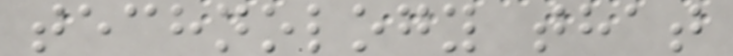technology that
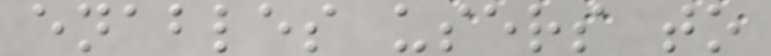enables users to
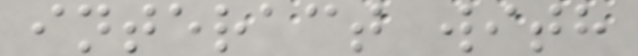interact with
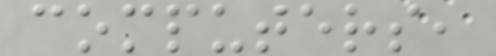computers,
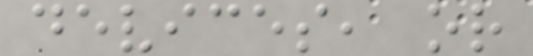devices, or
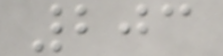203
